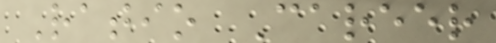Ratio Career
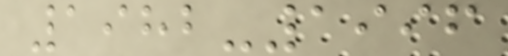1982-1996
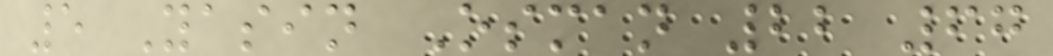5 Yasin Osman 22 67
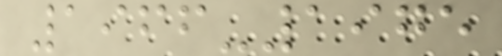1966-1975
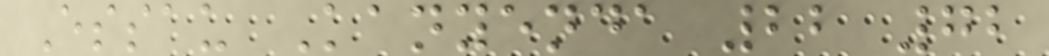Essau Kanyenda 22 72
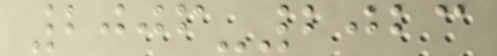2006-2023
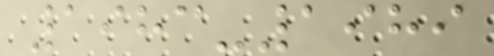1983-1989
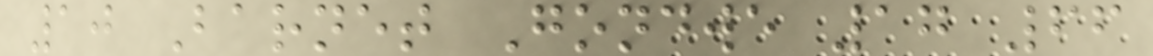10 Barnet Gondwe 17 66
